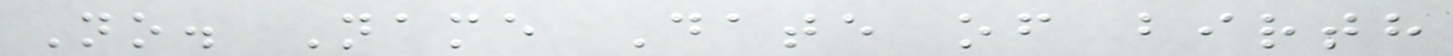No. Name Date of birth
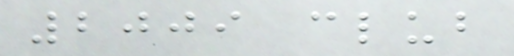2009 club
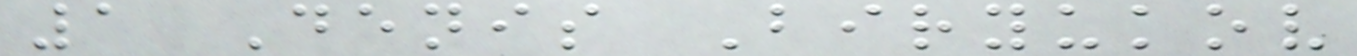1 Denis Biryukov
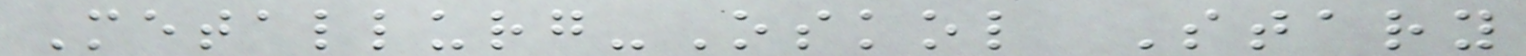Metallurg-Oskol Stary
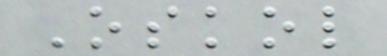Oskol
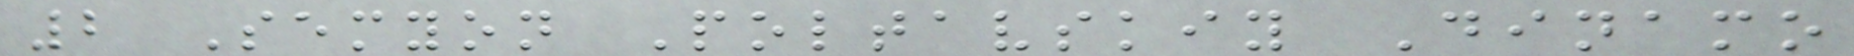2 Semyon Poltavskiy Dinamo
